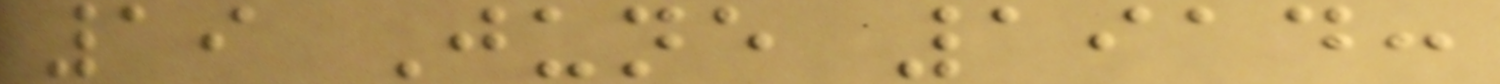19 June 1914:
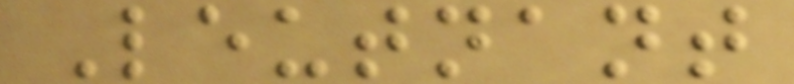Leutnant
